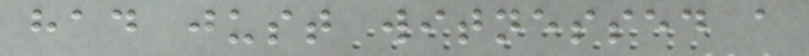had just witnessed a
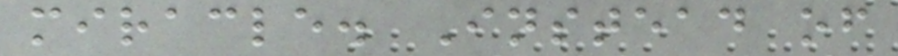miracle. Instead of
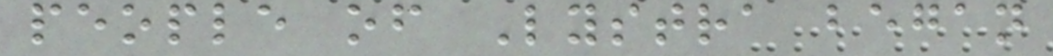people of Lystra began
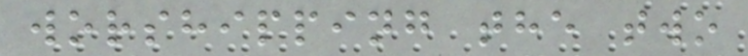worshipping the two
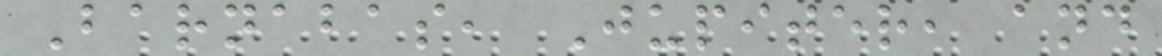Barnabas, Jupiter, and
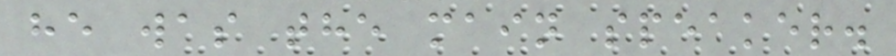he was the main speaker.
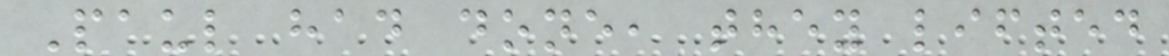Paul had done, they lifted
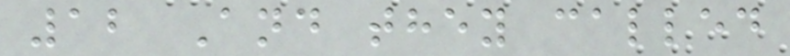12 And they called
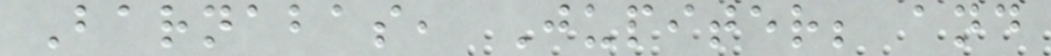Barnabas, Jupiter; and
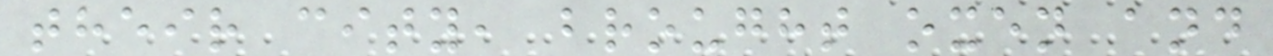their city, brought oxen and
